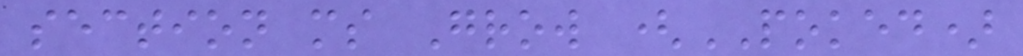section ms Grow (POKED)
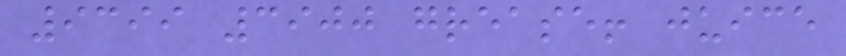9399 3900 grease! juice
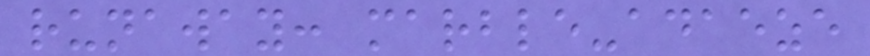runaway: marble-adaeze
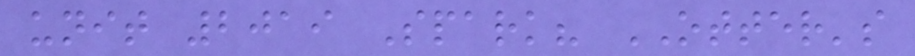unit 2019 Spark? OTTER's
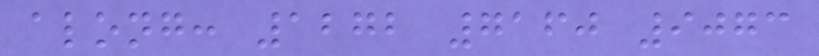along: 1272 7160 9073
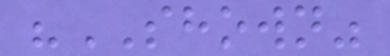"SHOWN"
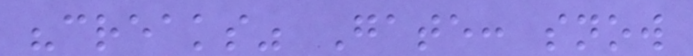"creaks" Gate: snow
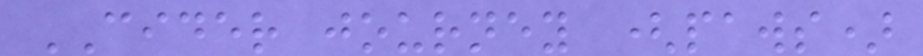CIDER journey (paws)
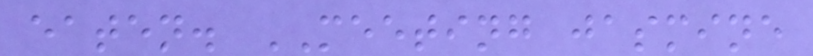eaten. MEETING jasmine
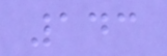143
